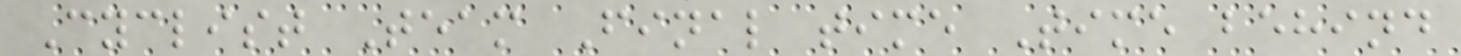Cyclist Team Final time Time behind
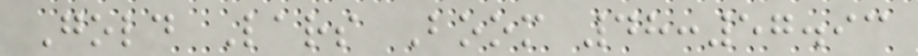Gold Lars Boom 48:57.93
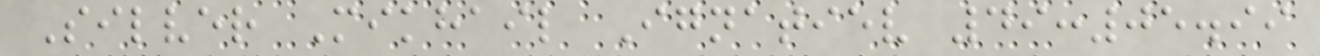Silver Mikhail Ignatiev 49:05.99
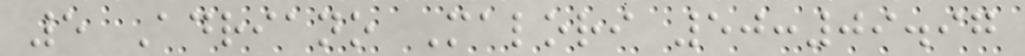5 Adriano Malori 50:09.97
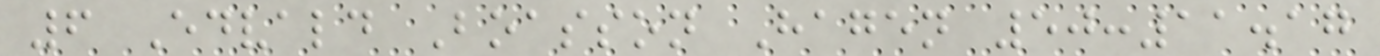6 Edvald Boasson Hagen 50:11.17
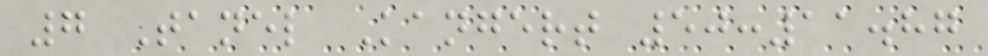7 Tanel Kangert 50:11.87
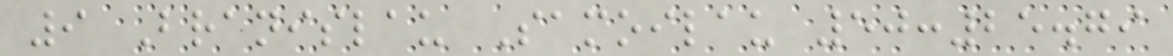9 Branislau Samoilau 50:25.79
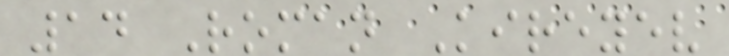14 Roman Kireyev
